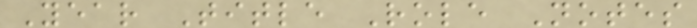Year Title Role Notes
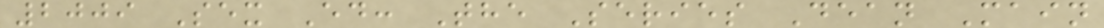2009 Sex Ed: The Series Dean Main
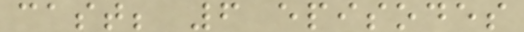cast; 6 episodes
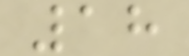18
